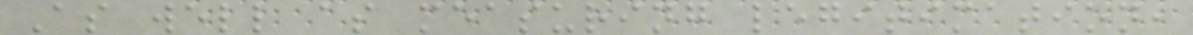As well as measuring legitimation,
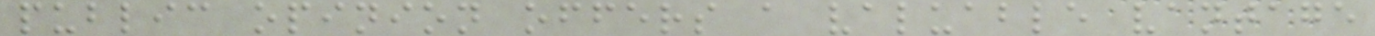public opinion offers a valuable vantage
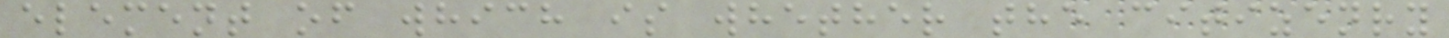element of which is whether the citizenry
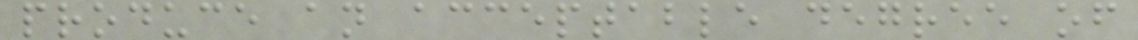produce an acceptable degree of
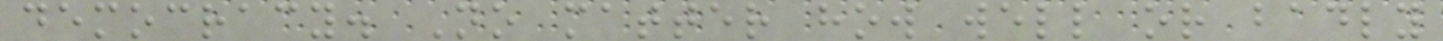democracy. No matter how well or badly
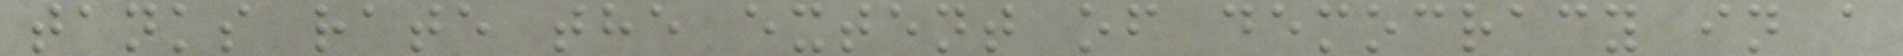tanks rate the extent of democracy in a
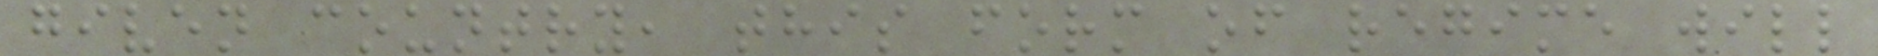given country, this form of regime will
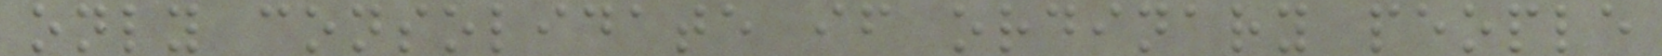only consolidate if ordinary people
